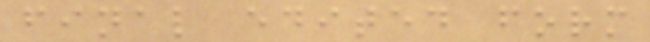final edited form
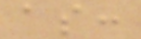as:
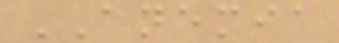ANEMIA
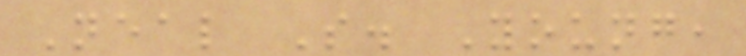Neal S. Young,
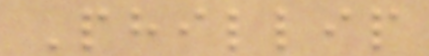Phillip
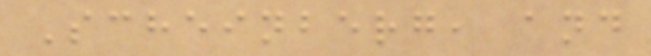Scheinberg, and
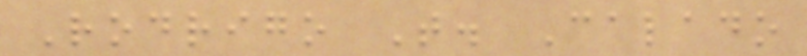Rodrigo T. Calado
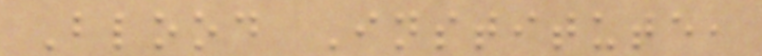Blood Institute,
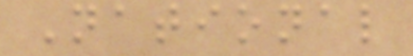National
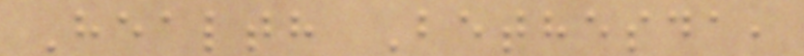Health Bethesda,
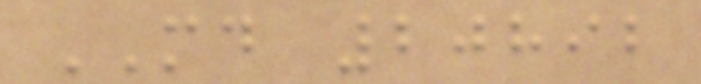MD 20892
